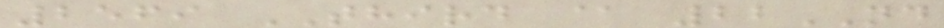2569 THIRD @ 22ND
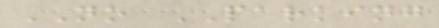NO PARKING
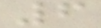6
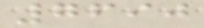7690
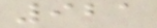921
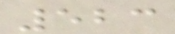523
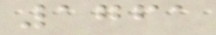1761
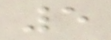5
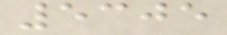5305
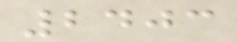2403
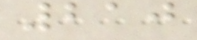210
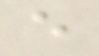e
